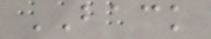BACK
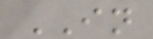IN
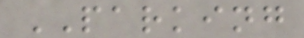PARKING
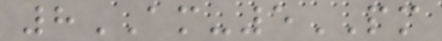8AM-5PM
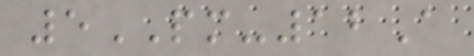5PM-12A
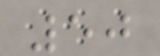50
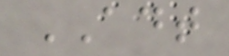ADT
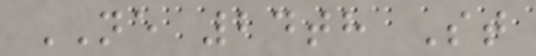NE 24th St
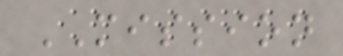MISSION
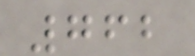762
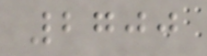2700
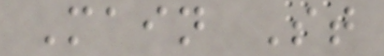Main St
